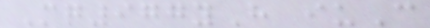Mq977yH iuC
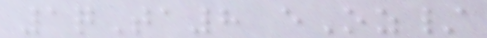1qTa8 eOz/
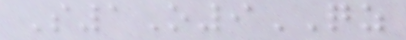S1O9QZ
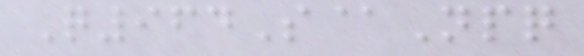Q964S@Npq
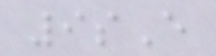9sE
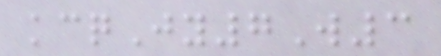kcqJy7W3
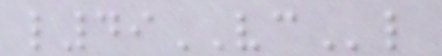l49VCl
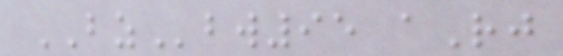BZbw95 aRj
